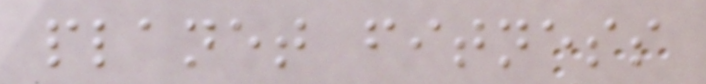planet fitness
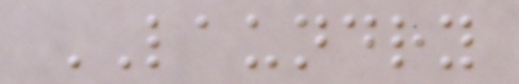LAUNDRY
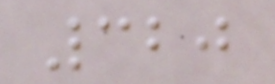320
